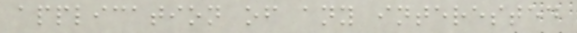application of any interested
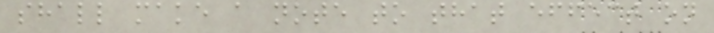shall make a note to that effect on
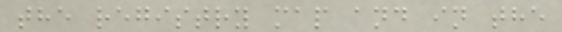the registry map and in the
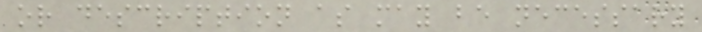or description as may be necessary
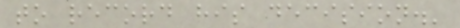to record his decision.'
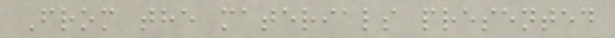From the materials presented
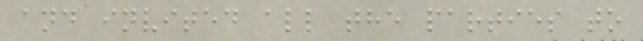and invited all the parties to
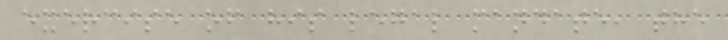exercise of his legal mandate, the
